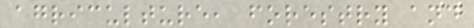agriculture, forestry and
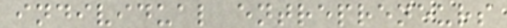individual entrepreneurs
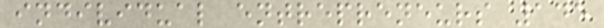individual entrepreneurs 145
